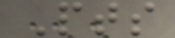Pts
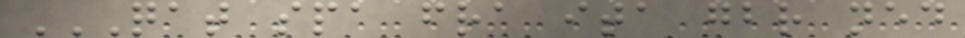QAT SPA FRA ITA GBR NED
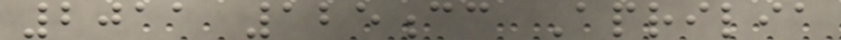2011 125cc Aprilia
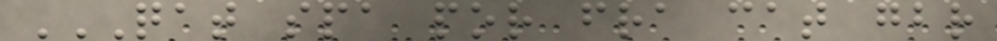QAT SPA POR FRA CAT GBR
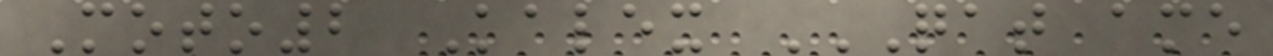Moto2 Kalex QAT AME
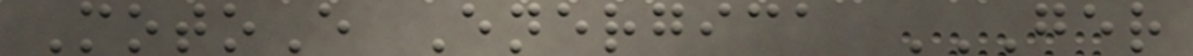MotoE Energica GER
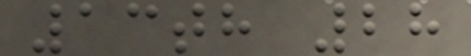13th 28
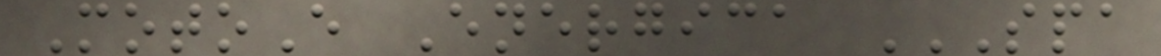MotoE Energica SPA
